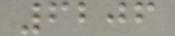6206
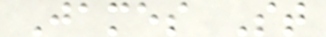James St
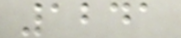1241
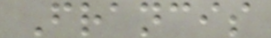Francis
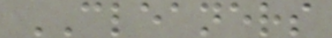CLEANERS
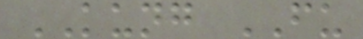KUNG FU
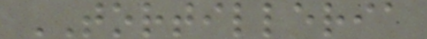TORTILLERIA
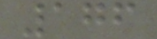176
